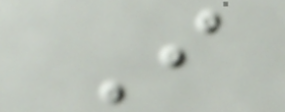I
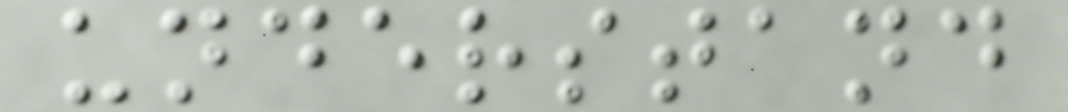understand
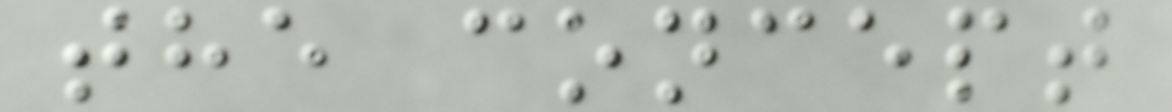the concept
